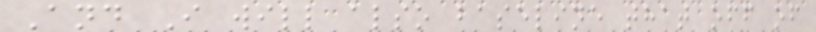And I will also baseline that off of
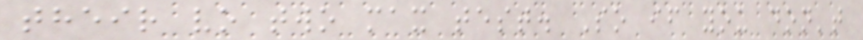their vo two max test. So if you don't
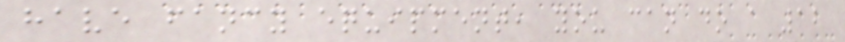have fancy equipment, you can do a 12
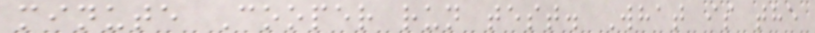minute Cooper run test. What is the
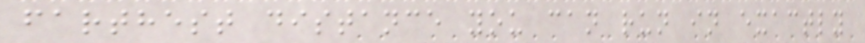farthest distance you can run in exactly
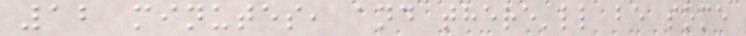12 minutes, and there'll be some
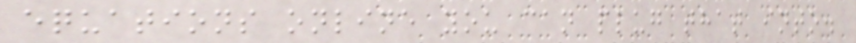equations online you can plug that into.
